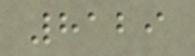8129
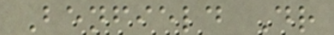Benfield Dr
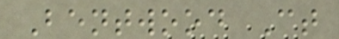Bentwood Ct
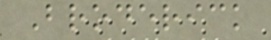Broderick
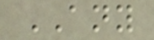ANY
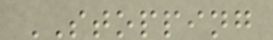STOPPING
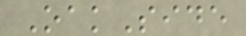OakSide
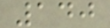140
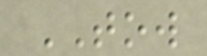TOW
